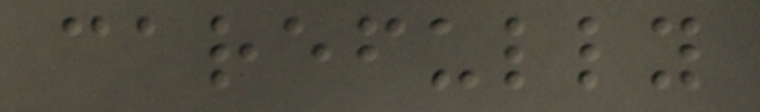carefully
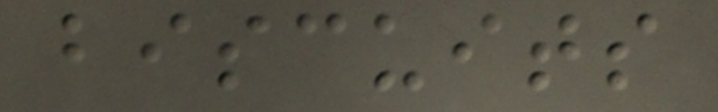biscuits
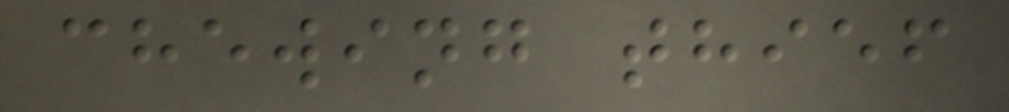chewing thief
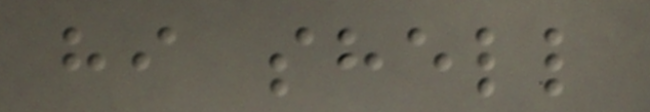hi shell
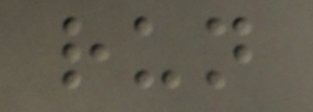run
